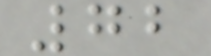72
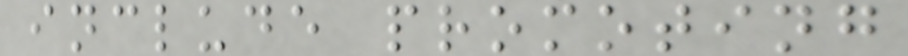include promoting
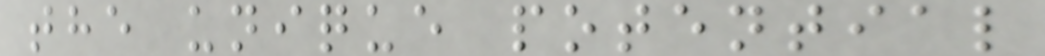the unique potential
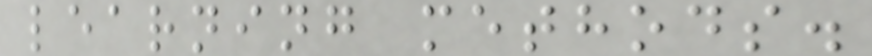learning methods.
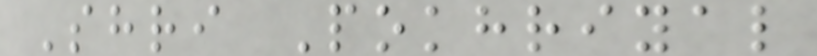Shri Pokhriyal
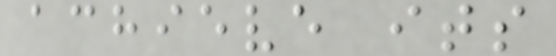achieve its
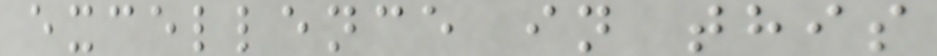excellence in this
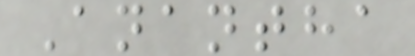Anantha
